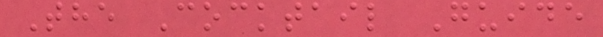The Cocktail Guide
